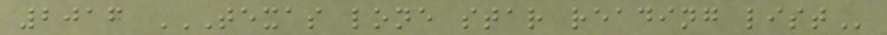2016 TEXAS LONE STAR READING LIST
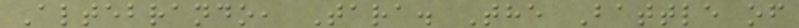Altebrando, Tara. The Battle of
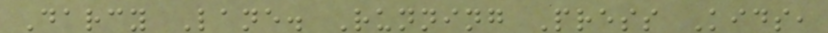Darcy Lane. Running Press Kids,
